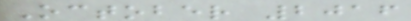October 2016
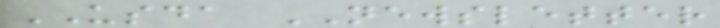USDA NEWSLETTER
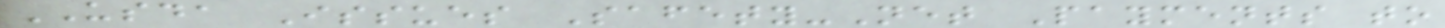USDA Issues Safety-Net Payments to
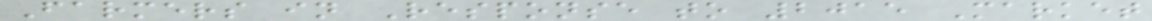Farmers in Response to 2015 Market
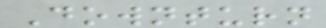Downturn
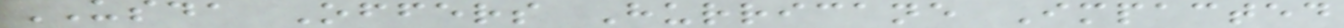USDA Offers Hurricane Impacted
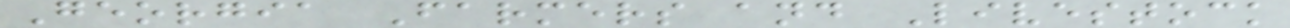Georgia Farmers and Livestock
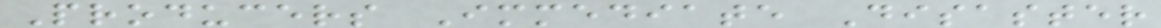Producers Immediate Disaster
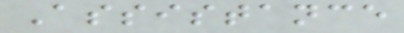Assistance
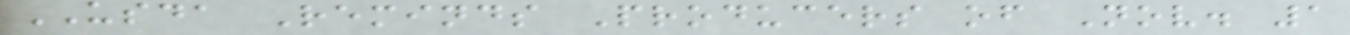USDA Reminds Producers of Nov. 1
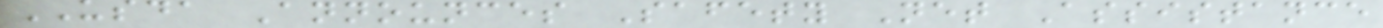USDA Announces Safety Net Assistance
